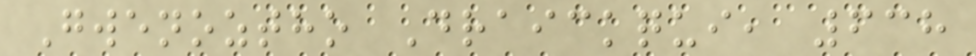Gwenoztho Draickqui, 638
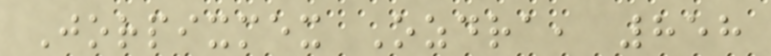Jorpixmex Ozdra, 858
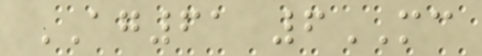AG61 6MC
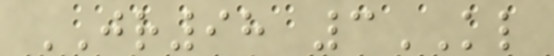JR98 3KL
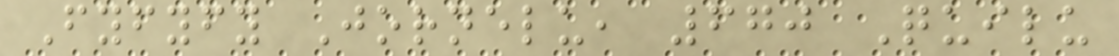Fyfyfy Jornelu, 670 Quilu
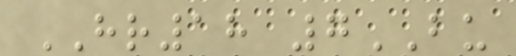HR18 7BU
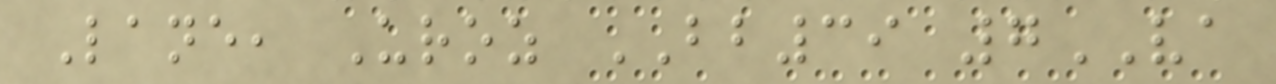Lane, Uroz BB39 7VA
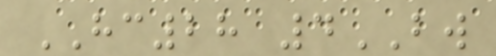HC28 4BW
